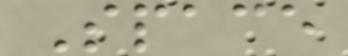Space
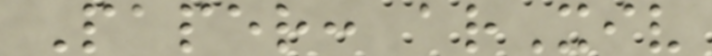Paper: arXiv
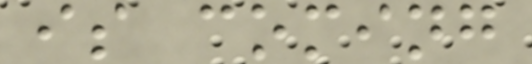is coming
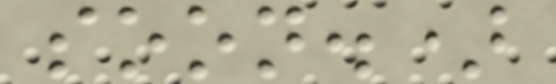soon.)
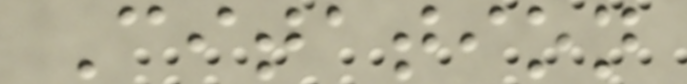Citation
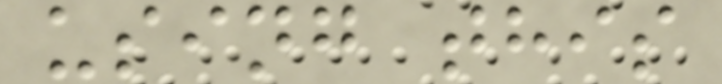using this
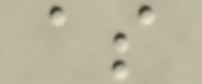as
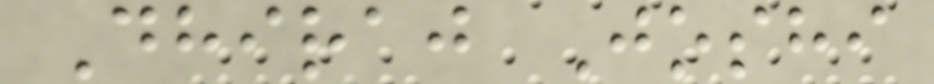Dhiraj Joshi
